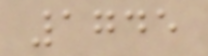1745
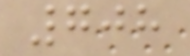708
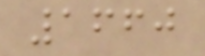1660
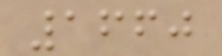1660
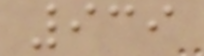939
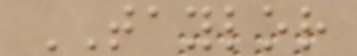TAYLOR
